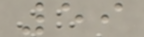59
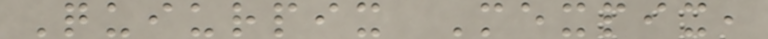Quiurpix Mexpix,
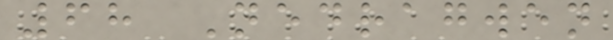68 Nedragwen
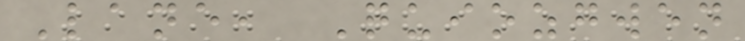Lane, Quiozgwen
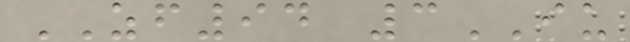ZF94 3IU
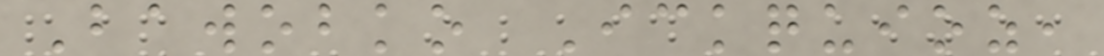Bawobko Ickquioz,
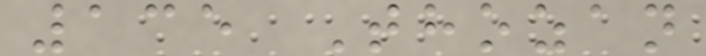135 Thozan
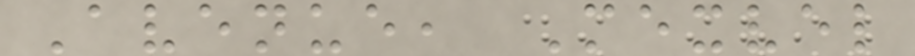Avenue, Mexvel
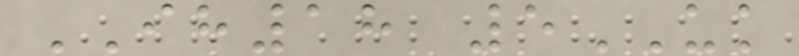IH18 5UK
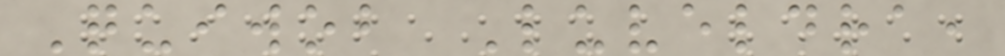Quiwob Luveldra,
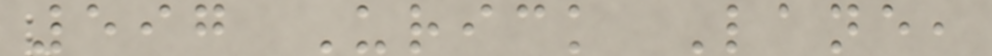597 Urick Lane,
